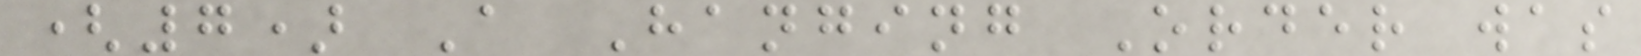(7) A Hanging Order was
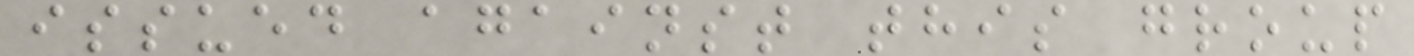issued against this group
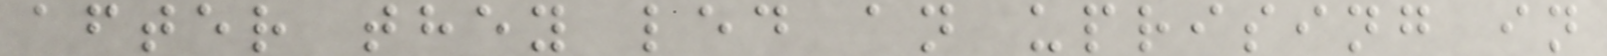after they led an uprising in
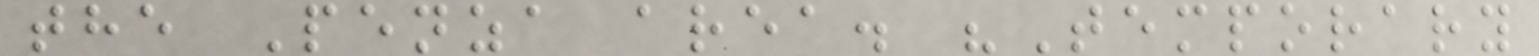the Penza area. "Temporary
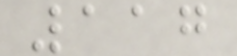117
